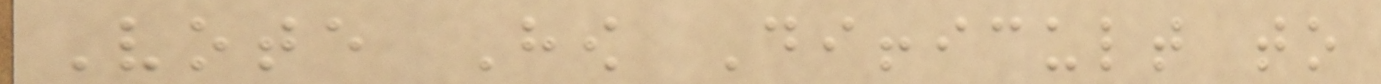Vote How Difficult to
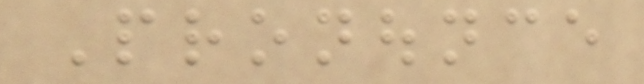Pronounce
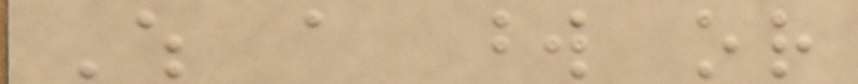Which a word or
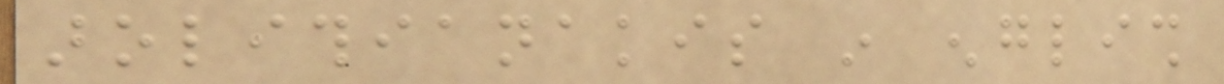arolithianakis in english
